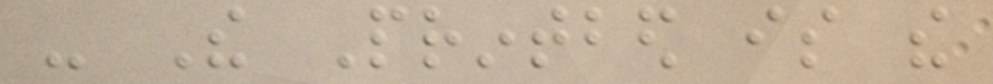- The Printbed is the
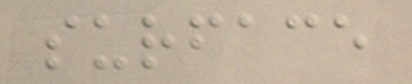surface
